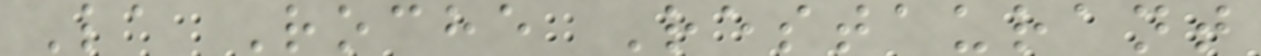La Roche Restaurant
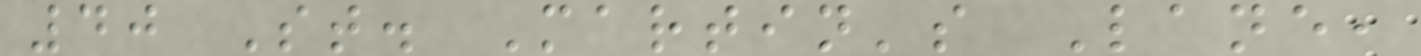40 St. Martin's Lane,
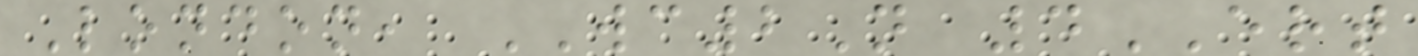London, WC2N 4ERT
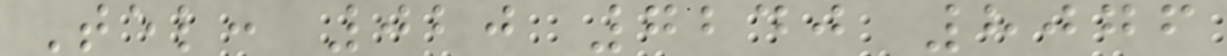Tel: 020 7240 8076
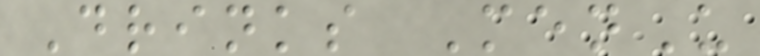Drinks MenU
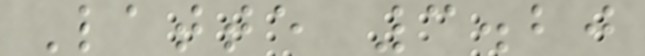Latte 3.20
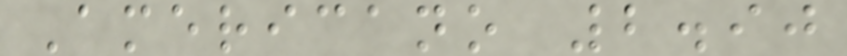Americano 2.90
